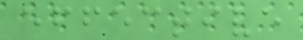effective
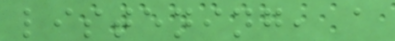listening, a
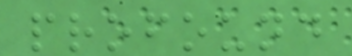profound
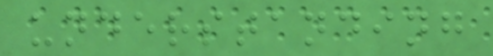understanding
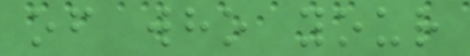of who your
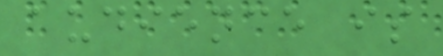audience is
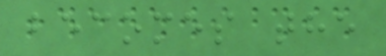becomes the
